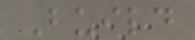Build
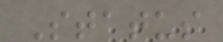Status
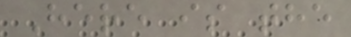Here is the
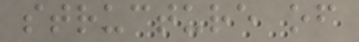structure of
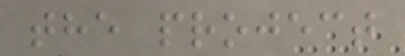the project
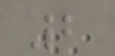2
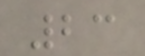23
